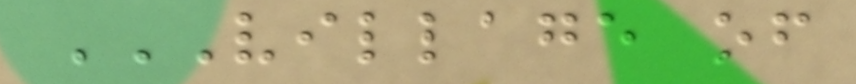VILLAGE OF
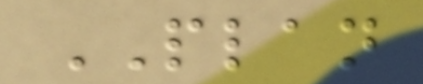PLAN
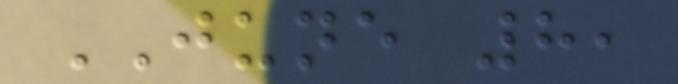JUNE 8,
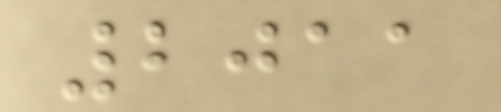2011
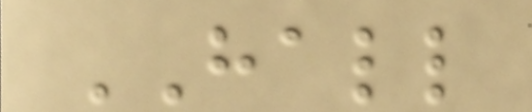HALL
